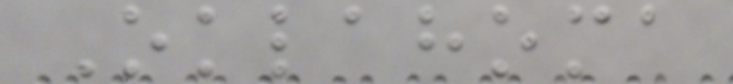Oklahoma
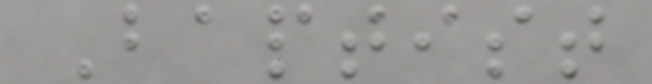Baptist
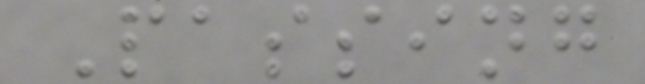Passing
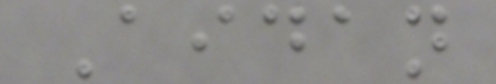Aidan
